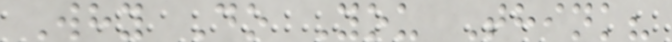Why Do You Think?
